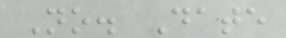No. Date
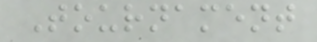Tournament
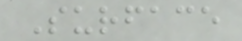Surface
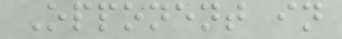Opponent in
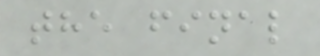the final
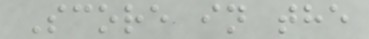Score in the
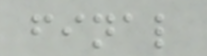final
